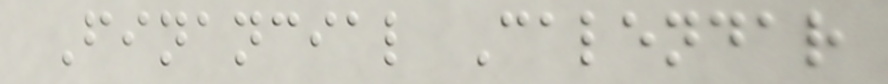Financial Calendar
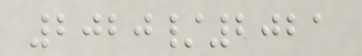2020/2021
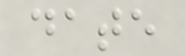date
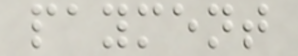payment
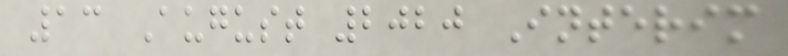13 August 2020 Interim
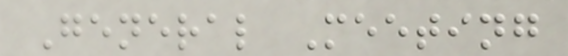General Meeting
